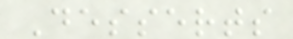Desserts
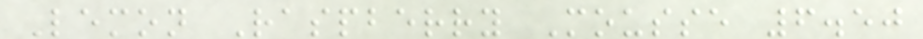Lemon Raspberry Mousse 6.50
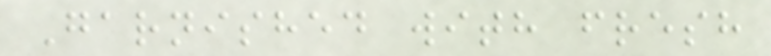Garnished with fresh
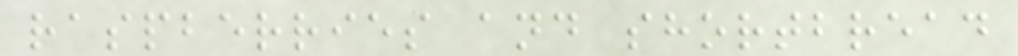raspberries and shortbread
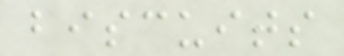biscuits
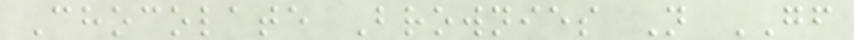Chocolate Brownies N GF
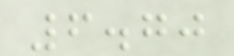6.70
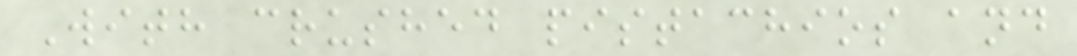With crushed pistachios and
